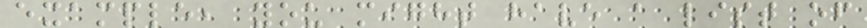example, you might have a list of
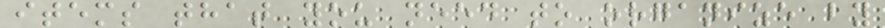items that you need to organize by
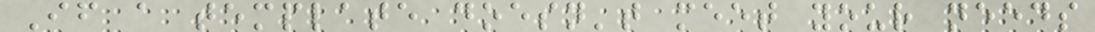If a template doesn't meet your needs
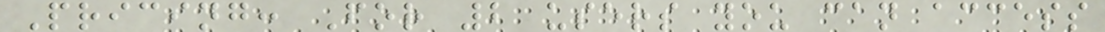Pricing: For 2 users you can access
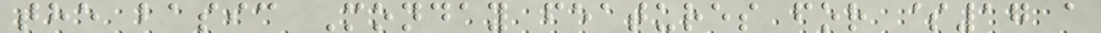the basic Monday features for $17 a
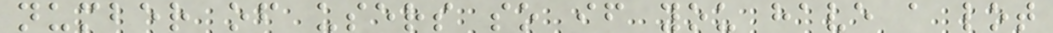number of users so if you have a lot
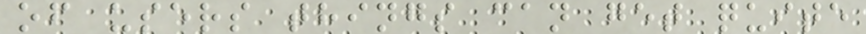of users things can get quite
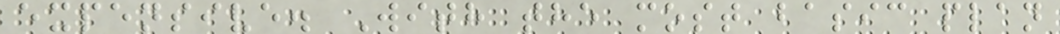expensive. With the most basic plan
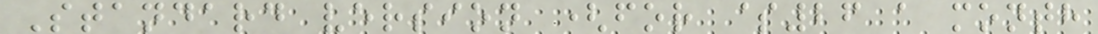Standard version (for $26 a month
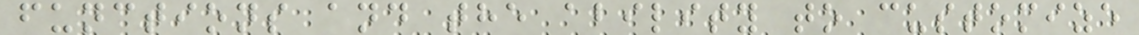functions and the ability to customize
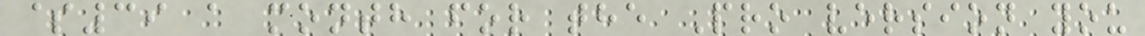$39 a month for the Pro version you
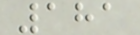181
